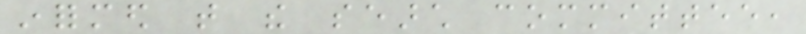informed that the search committee,
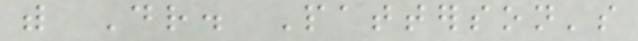with Dr. Patterson's
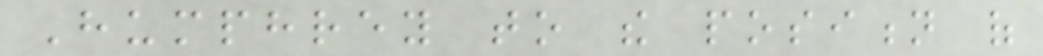Humphrey to the position of
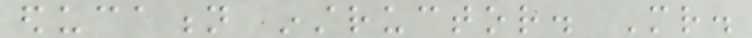education instructor. Mr.
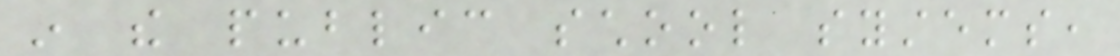in the public school systems,
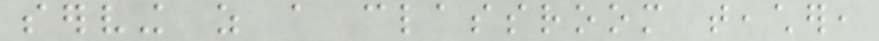serving as a classroom teacher,
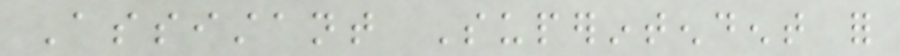Assistant Superintendent for
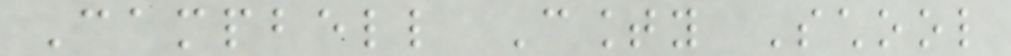Campbell County School
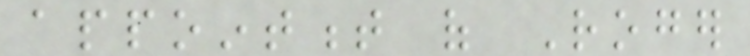appointment of Roger
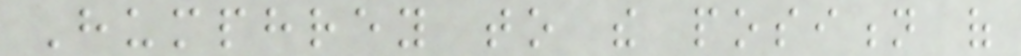Humphrey to the position of
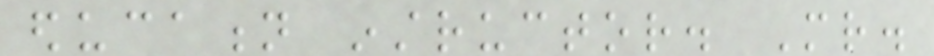education instructor. Mr.
